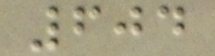604
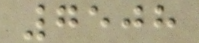7508
